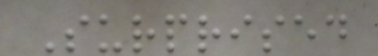Surprised
